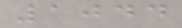1044
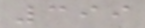399
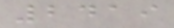2419
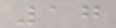17
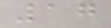17
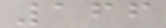166
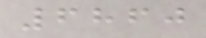6860
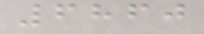6860
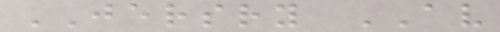JERSRY AV
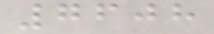7608
